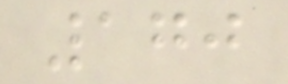170
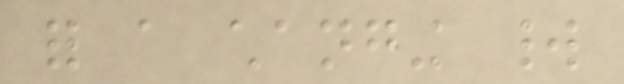for a changing world
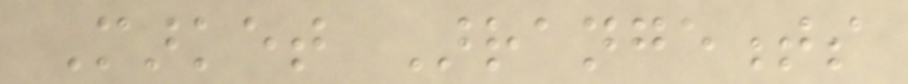Market Arrangements
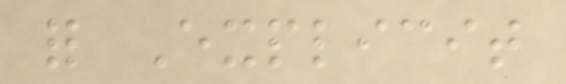for Explicit
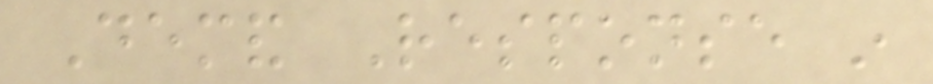Demand Response in
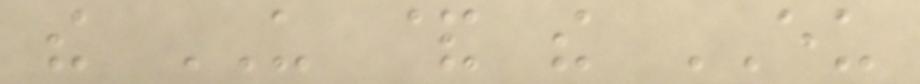the US & the EU
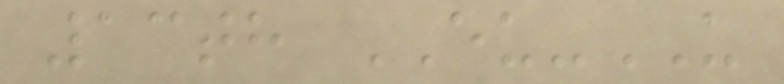13th EU-US
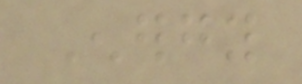Energy
